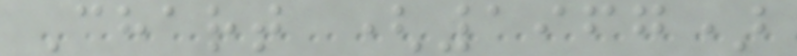Chart (1967)
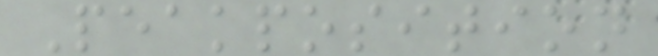Peakposition
